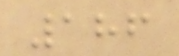186
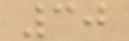30
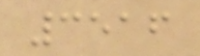3516
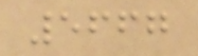5667
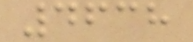4638
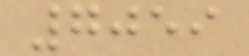7059
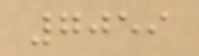7059
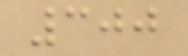300
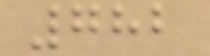782
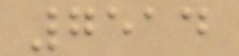7514
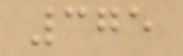375
